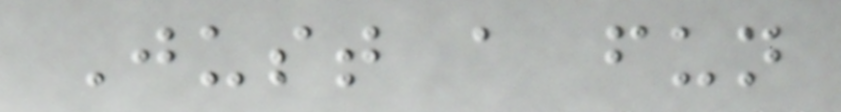Just a fun
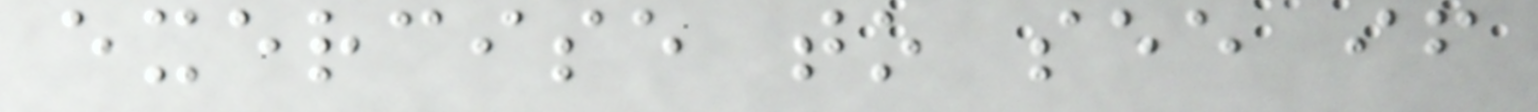exercise to see if
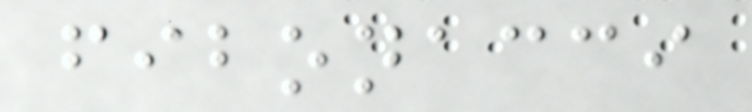fibonacci
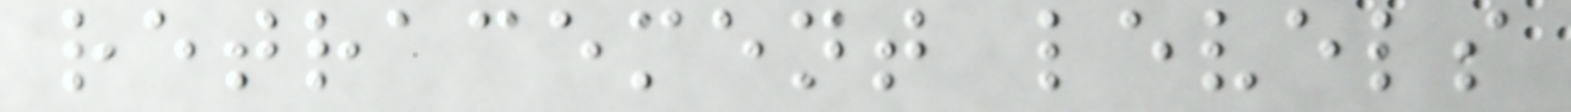retracement levels
